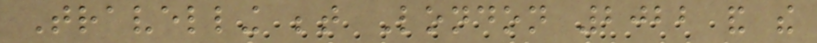Travelling between London 2022 and the
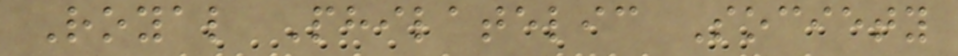Royal Philatelic Society
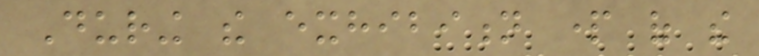During the exhibition part of the
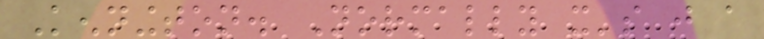Kennington. Normally it's just a
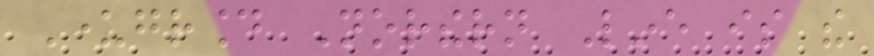Underground Northern Line is the
